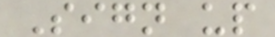Sign up
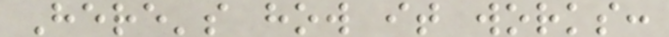Here's how it works:
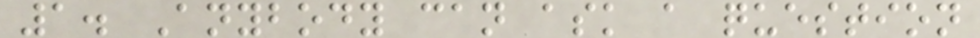1. Anybody can ask a question
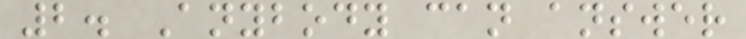2. Anybody can answer
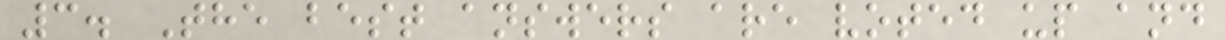3. The best answers are voted up and
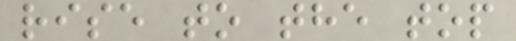rise to the top
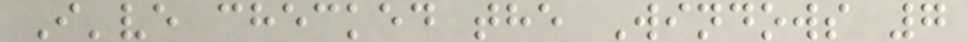I've checked the Windows 7
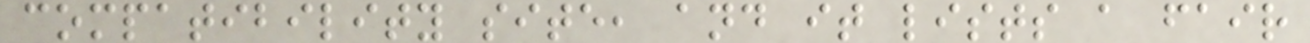compatibility site, and it lists a fair
